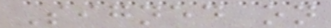Signed on
